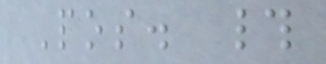Pos. #
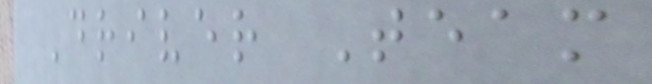Driver Team
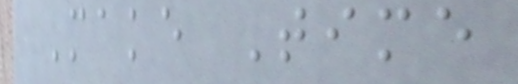Make Time
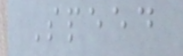Speed
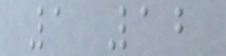1 12
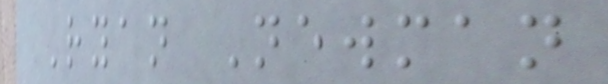Ryan Newman
